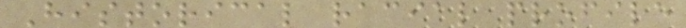Historical racial profile
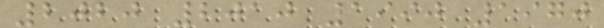2020 2010 1990 1970
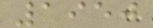1950
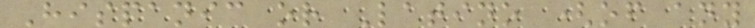Hispanic or Latino (of any
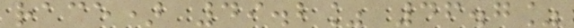race) 49.2% 46.7%
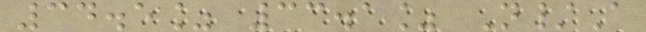34.5% 33.1% N/A
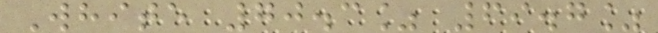White 70.3% 69.7%
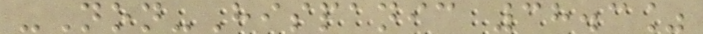-Non-Hispanic 38.3%
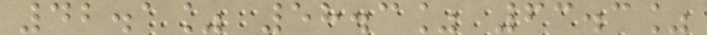42.1% 58.3% 63.3%
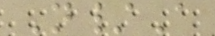N/A
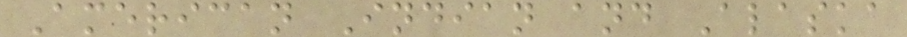American Indian and Alaska
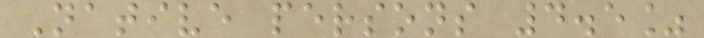Native persons 4.5%
